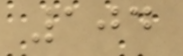104
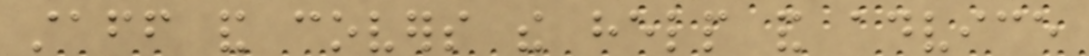staff and covers the help and advice
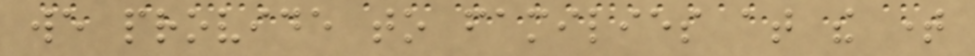we provide to families at the time
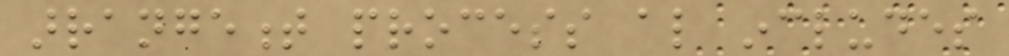arrangement process also includes
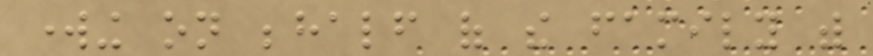working on behalf of the family with
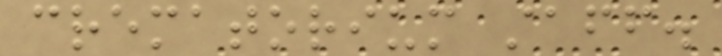crematorium staff.
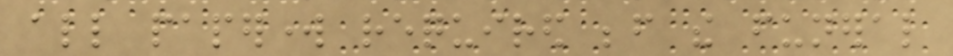all paperwork required before the funeral
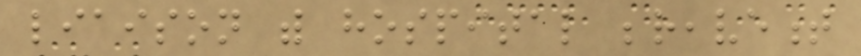liaison with hospital bereavement
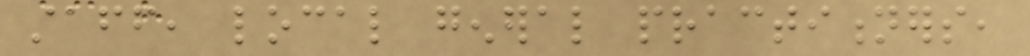staff, local general practitioners,
